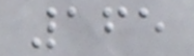165
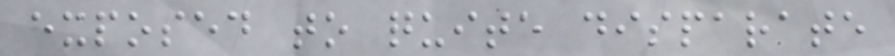exposed to quite disparate
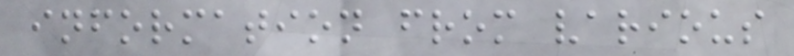information from various
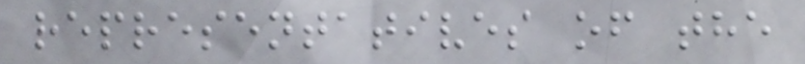representatives of the
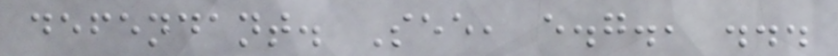defendant. See, e.g., ...
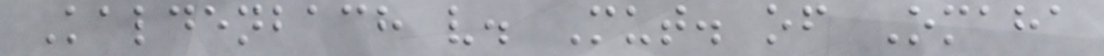Kaldenbach v. Mut. of Omaha
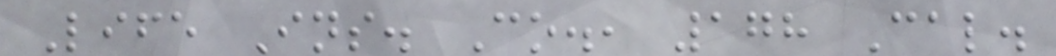Life Ins. Co., 178 Cal.
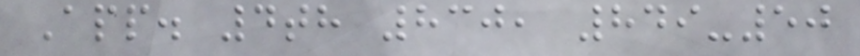App. 4th 830, 849-50
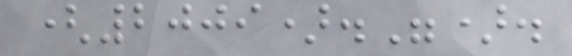(2009).").
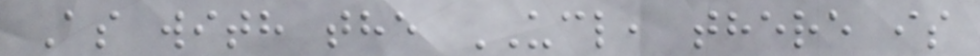As with the UCL, there is
